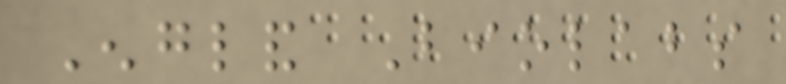England Biolabs
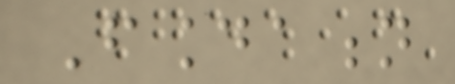Foundation
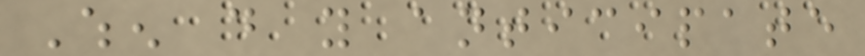When do you anticipate
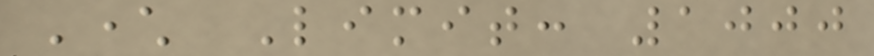Character Limit: 1000
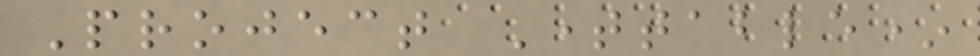Project Timetable*
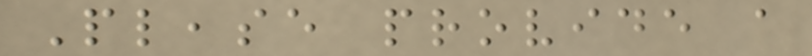Please provide a
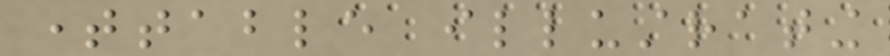timetable illustrating
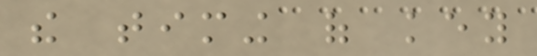the timing of key
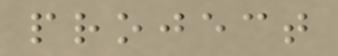project
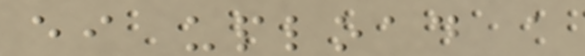either upload a
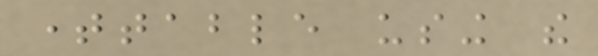timetable using the
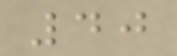40
